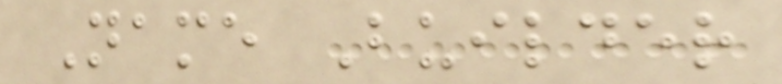Name Builder
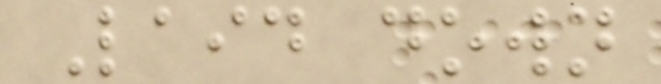Laid down
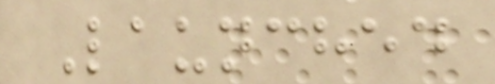Launched
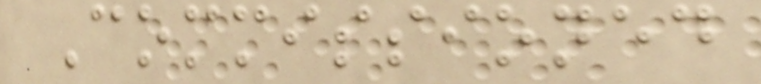Commissioned
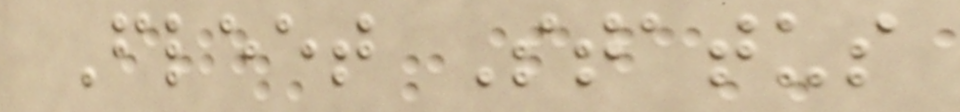Fleet Status
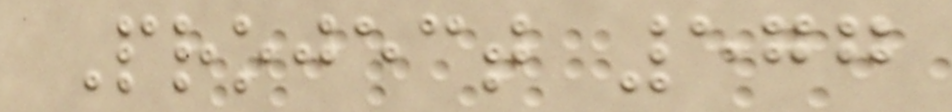Project 577
